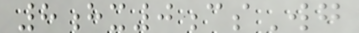8hx0csWg
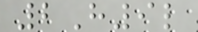2H9l
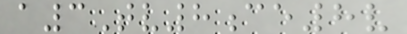a3Tv8ce8v
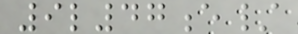9l47e/
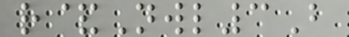r&Nwl3B
